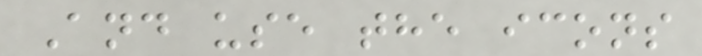And use the icons
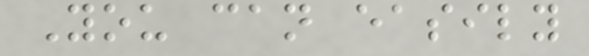You can easily
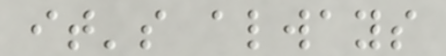it's always
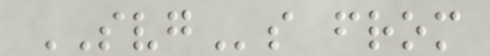SVGs from
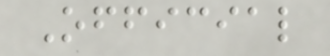Official
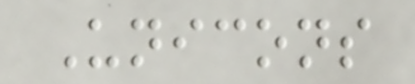Unicons
